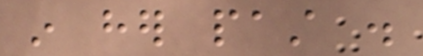in her past .
